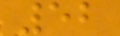52
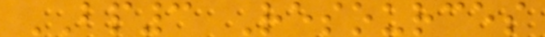BP3 Resources
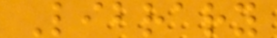Library
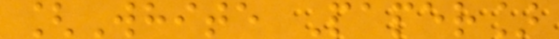[White Paper]
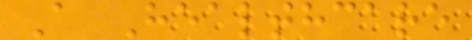A Healthcare
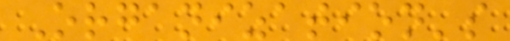Organization's
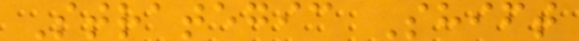Strategic Shift
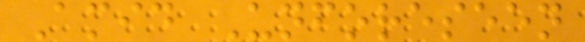Amid Unforeseen
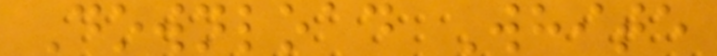Download White
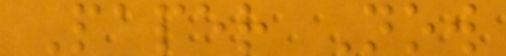Paper Now
